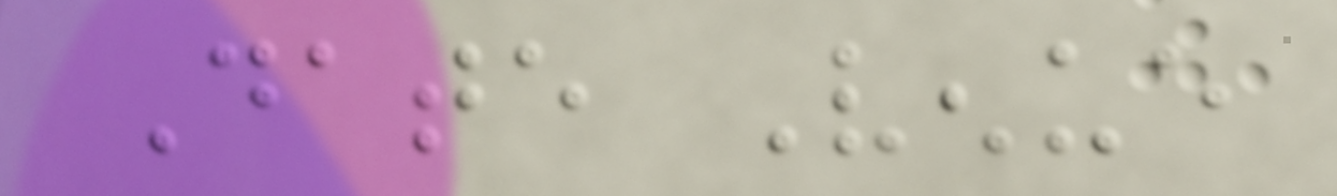Date Venue
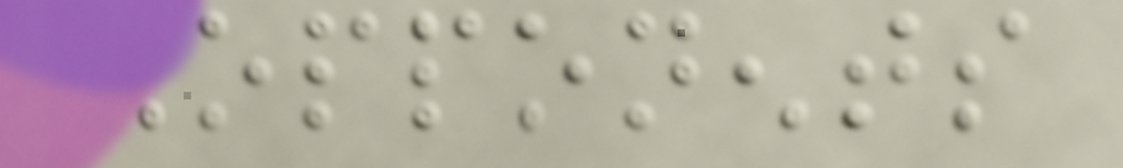Opponents
